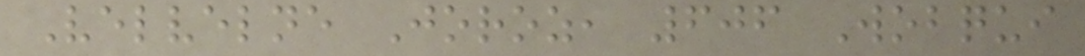Velvelne Joroz, 606 Wobqui
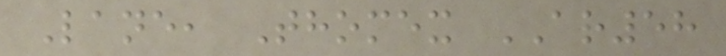Lane, Thomex AR58
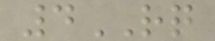4RQ
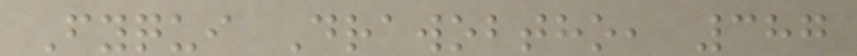Fyqui Drawobtho, 387
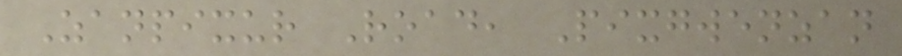Zanpixur Road, Pixgwenzan
